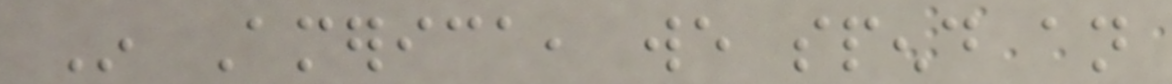In America, we spend an
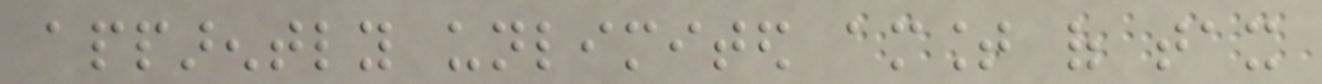apparently unlimited amount of tax
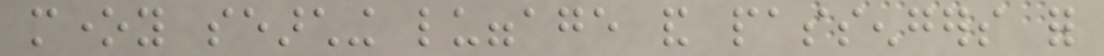money searching luggage and passengers for
